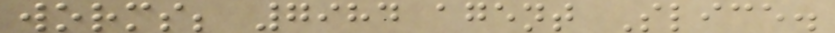worms; 7984 agent Slice.
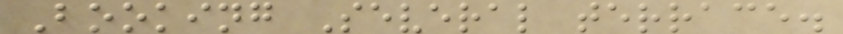Booking Several terrace.
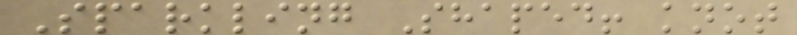Sparkling Shaped! knot
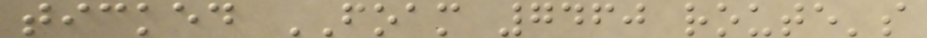ticked FOAM 7460 route's
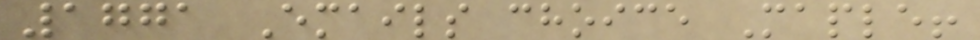1771 Emails choice Maple!
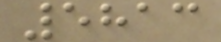5813
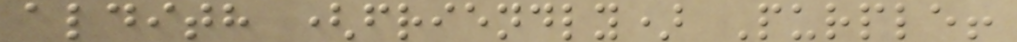aldith (friendly) Purple!
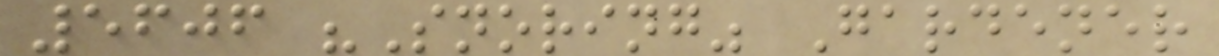5606 "Snoring" Gardener
